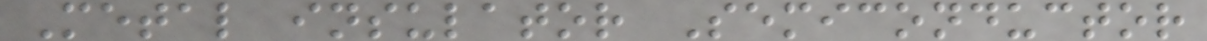Metal insulator Semiconductor
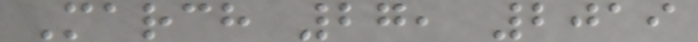March 27, 2019
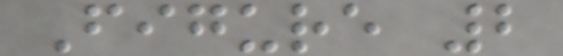Figure 2
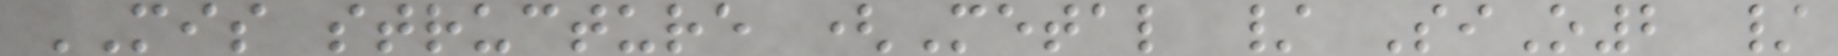MIS structure (Metal / SiO2 /
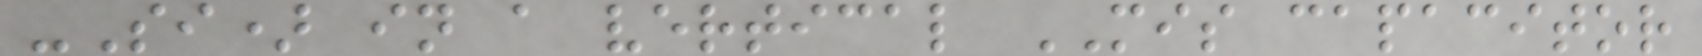-Si) in a vertical MIS capacitor
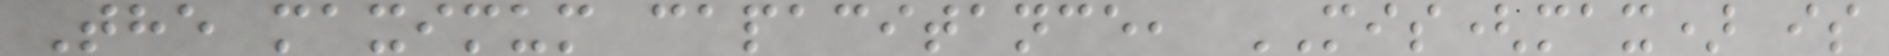The maximum capacitance, MIS(max) is
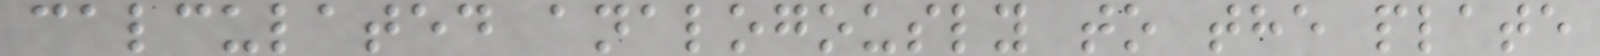calculated analogously to the plate
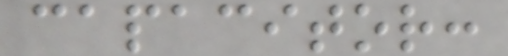capacitor:
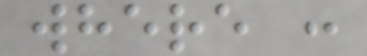where :
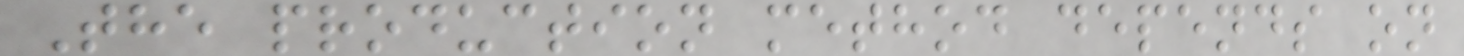The production method depends on
